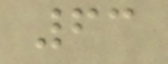63
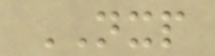NXP
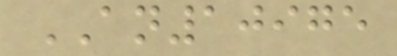AN10975
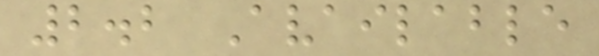2.2 Available
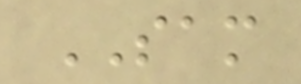SAM
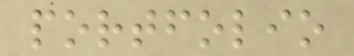portfolio
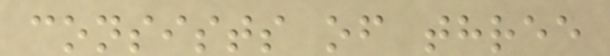consists of three
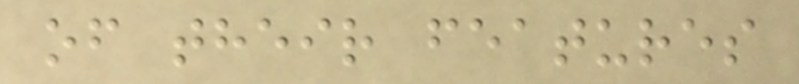of their features
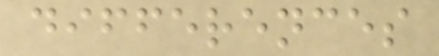differences
